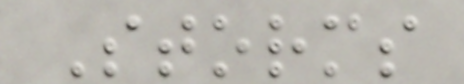Storms
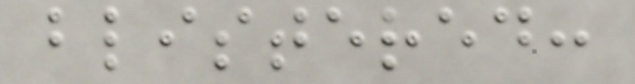blistered:
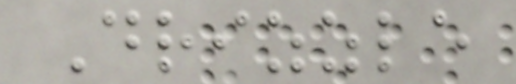Drizzle
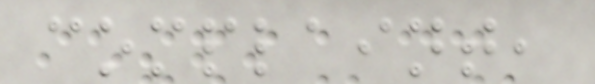complaint,
